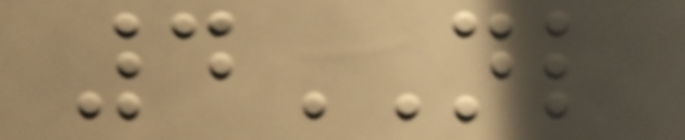4NL
